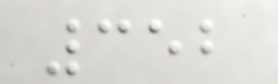352
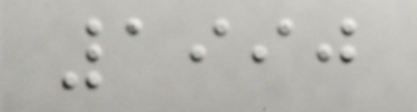1990
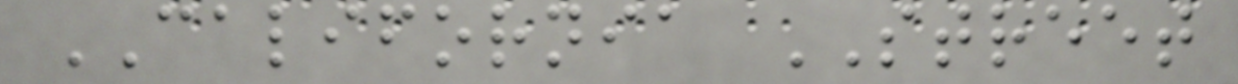CALIFORNIA STREET
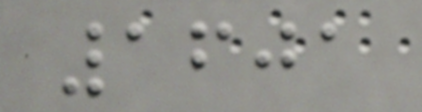1601
